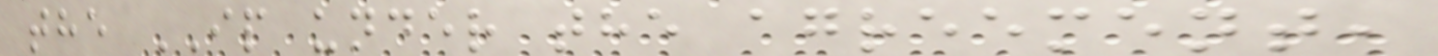the IP under the agreement,
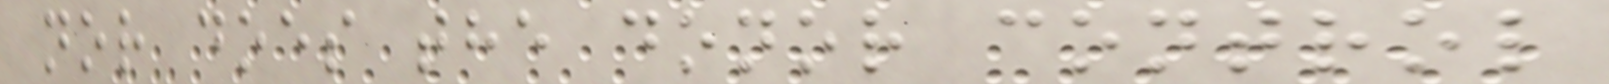nor does the donor control
